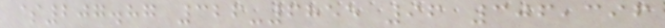$207.87 326-6855 96 306,396
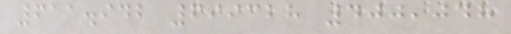611.942 699328 400,048
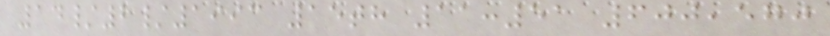14/2/1993 15th 11:51 600,570
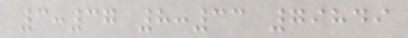3:37 8:33 79849
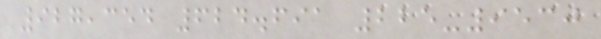927,354 624.691 225-9530
